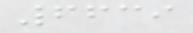6639
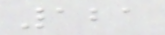121
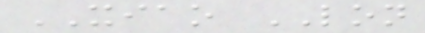XIAO LON
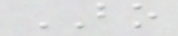BO
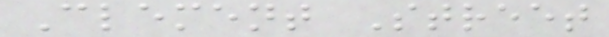Clement Street
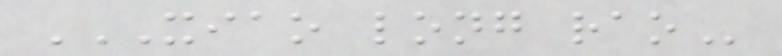XIAO LONG RAO
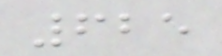625
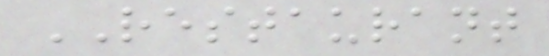RESTAURANT
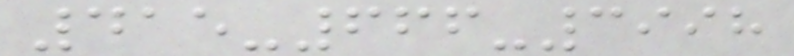415-666-3998
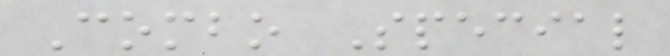Combo Special
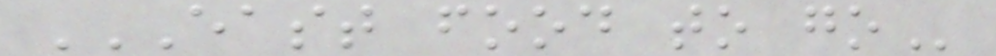EAST FOOD TO GO
